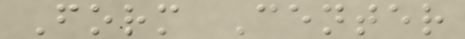Form Center
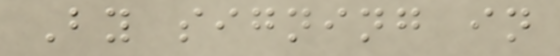By signing in
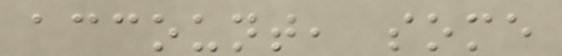account, some
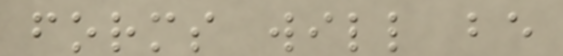forms will be
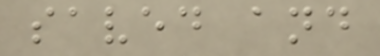saved and
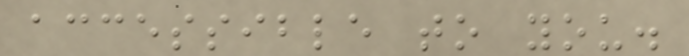accessible to you.
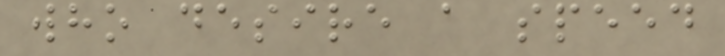who desire a speed
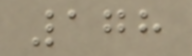178
